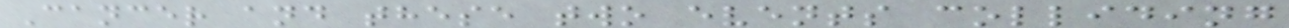Cancer and these two events colliding
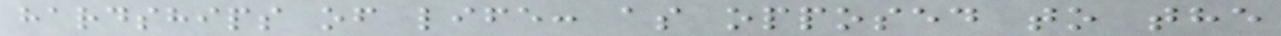hardships of life: as opposed to the
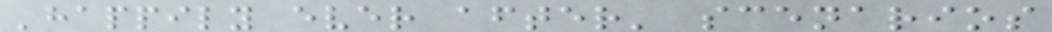'happily ever after' scenarios
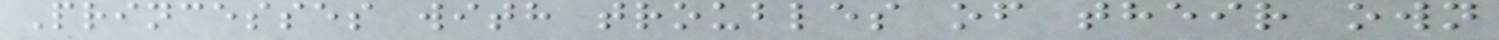Princesses with troubles of their own
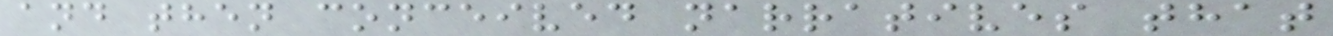and then conceived narratives that
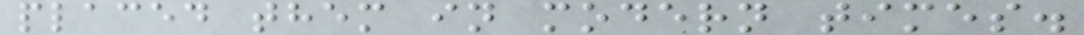placed them in modern times.
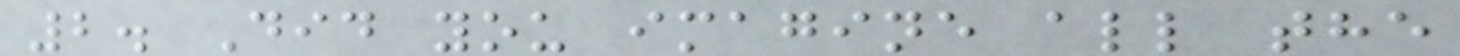2. Did you imagine all the
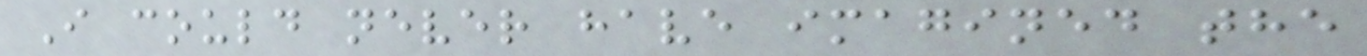I could never have imagined the
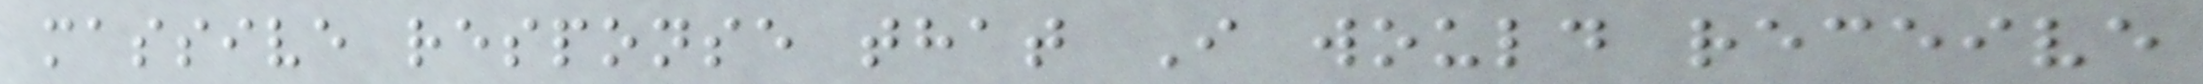massive response that I would receive
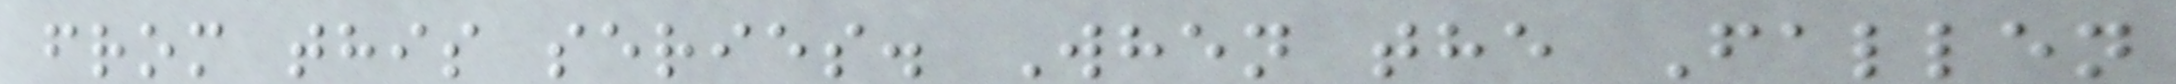from this series. When the Fallen
